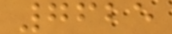7625
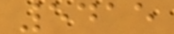5415
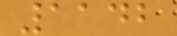1142
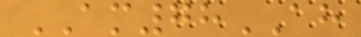AM78AH
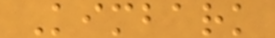Kimbark
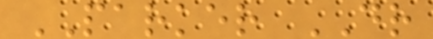PARKER DR
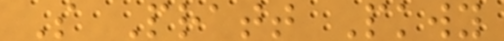S Pratt Pkwy
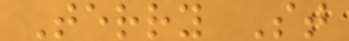Terry St
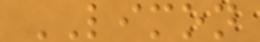LIMON
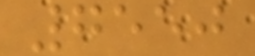7550
